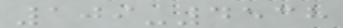109-4538
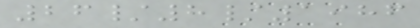26/8/1986
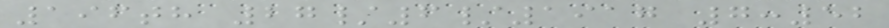196th 27/6/1917 7:52
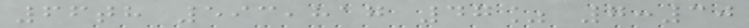66th 593,817 47% 7:30
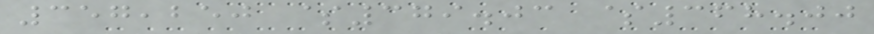357,250 $379.03 $368.00
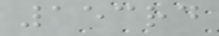153rd
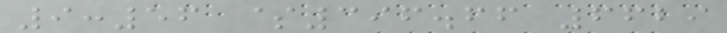9:56 $396.66 6629
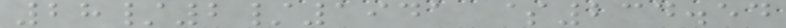28/2/1941 $234.54
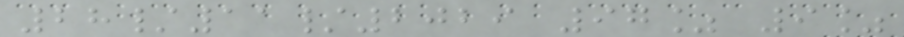28/11/2029 97% 9%
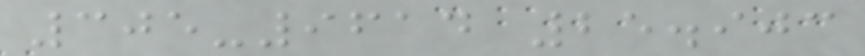305-9614 25.903
